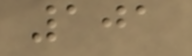101
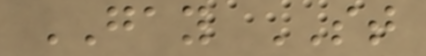GAY ST
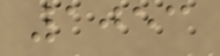1053
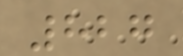827
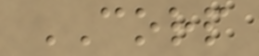CORP
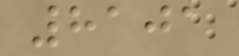8101
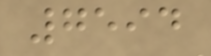7594
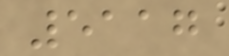5117
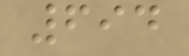694
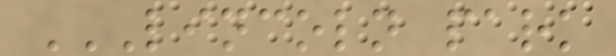LINCOLN PARK
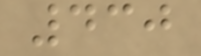430
